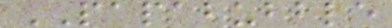PAPABUBBLE
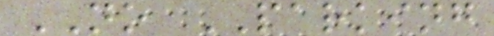NO PARKING
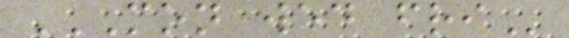MON WED FRI
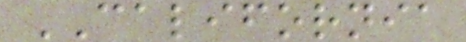CALIFORNIA
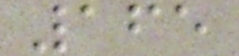165
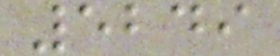5249
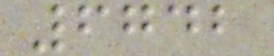6742
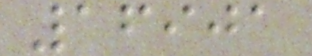16901
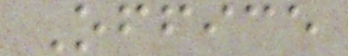Office
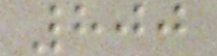800
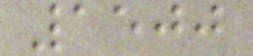1500
